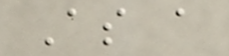As a
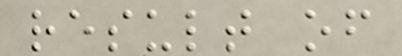result of
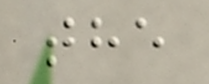the
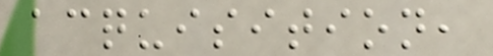acquisition,
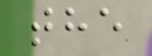the
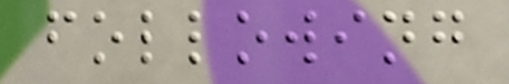following
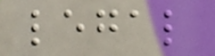legal
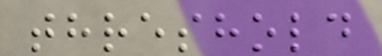threshold
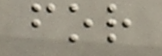for
